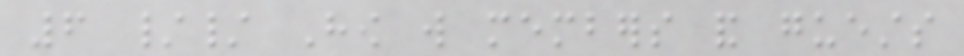6 // How will members and guests
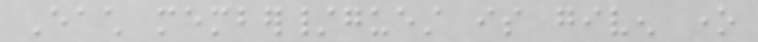Each member/guest is given one
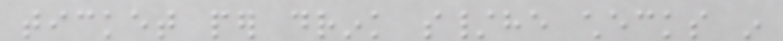ticket per drink s/he checks in
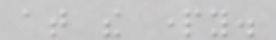at the party.
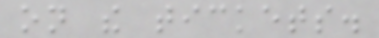on the tickets.
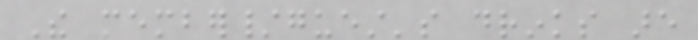The member/guest's drinks are
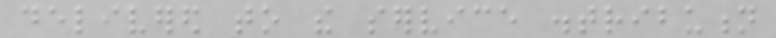delivered to the service distribution
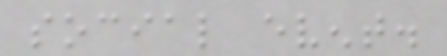social event.
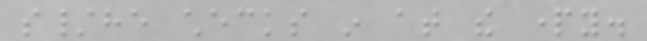s/he checks in at the party.
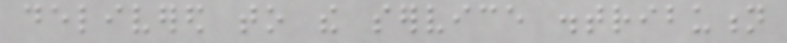delivered to the service distribution
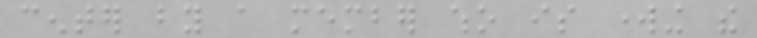center by a member who is working the
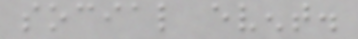social event.
